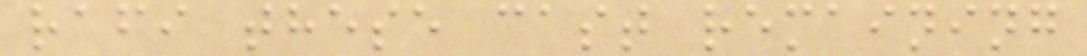rafi these cast remaining
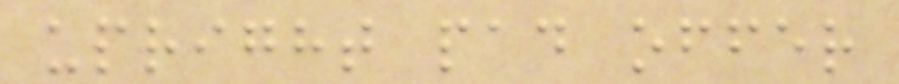upright pad offer
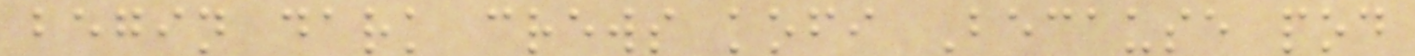begin dark crews kofi Because pod
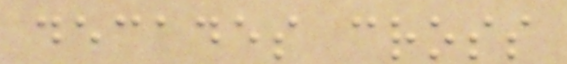decades cross
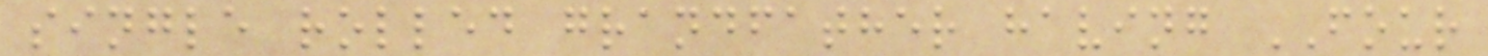single rolled grandfather having FOUR
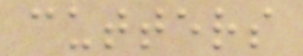cutters
